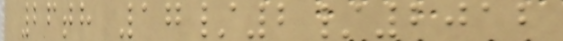26th 17/2/2012
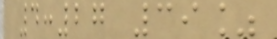4:27 39%
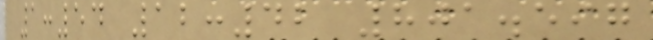1:54 12:42 801.597
